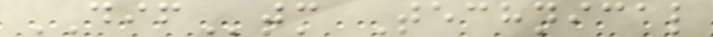DIFtm Technical
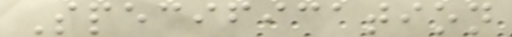Specification
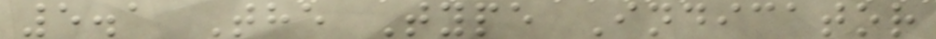5.1 The Type Indicator
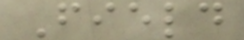Field
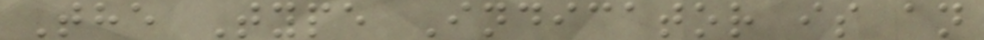The Type Indicator is an
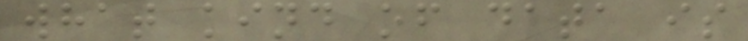what kind of data is
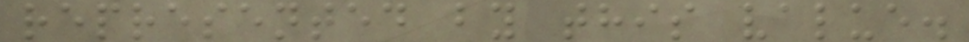represented by this value.
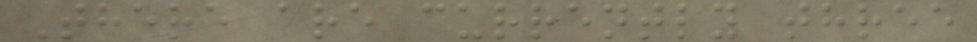There are currently three
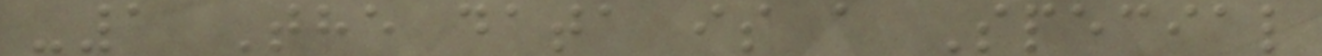-1 The data is a Special
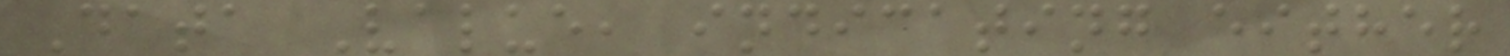Data Value, indicating either
